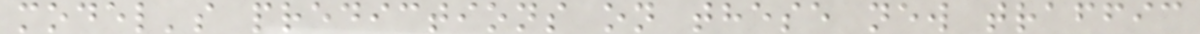model's predictions on these new traffic
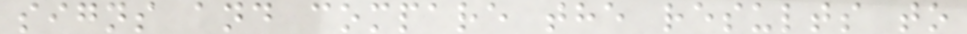signs and compare the results to
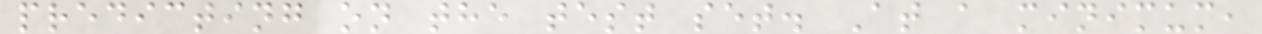predicting on the test set. At a minimum,
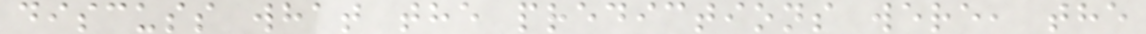discuss what the predictions were, the
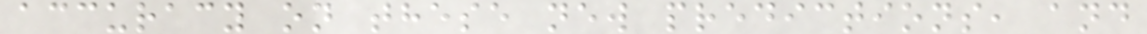accuracy on these new predictions, and
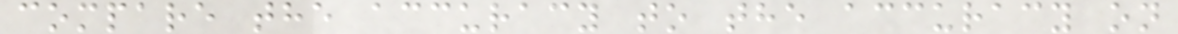compare the accuracy to the accuracy on
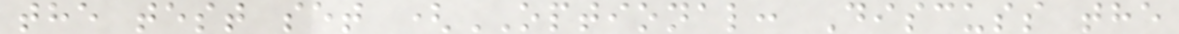the test set (OPTIONAL: Discuss the
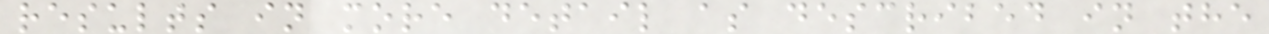results in more detail as described in the
